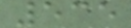535
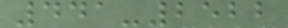441-2522
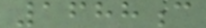1688c
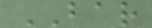BAR
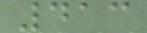413
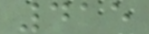415
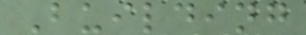Building
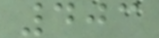403
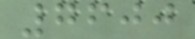7600
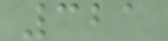321
